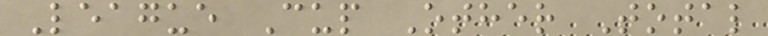League Cup Other Total
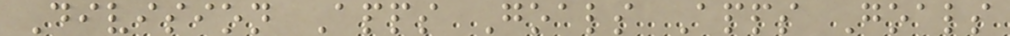Division Apps Goals Apps Goals
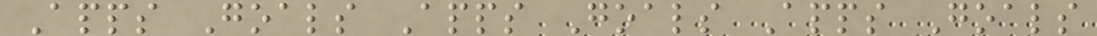Apps Goals Apps Goals Apps Goals
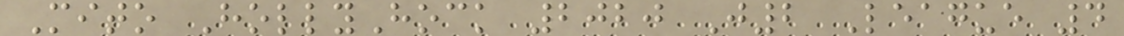Mito HollyHock 2020 J2 League 4
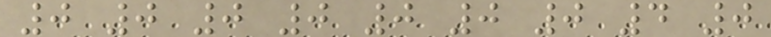0 0 0 0 0 0 0 4 0
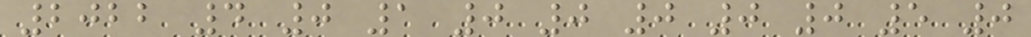2022 4 0 1 0 0 0 0 0 5 0
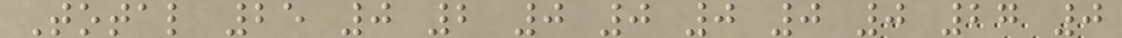Total 25 0 2 0 0 0 0 0 27 0
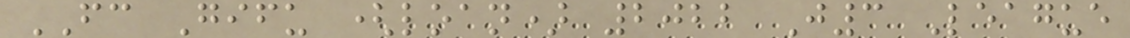FC Gifu (loan) 2022 J3 League
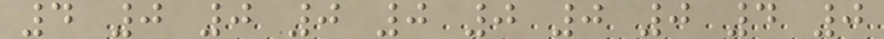4 0 0 0 0 0 0 0 4 0
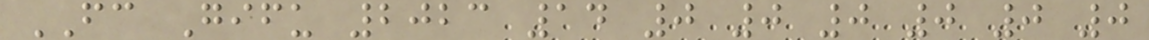FC Gifu 2023 14 0 0 0 0 0 0
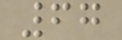67
